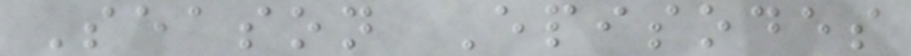Season Episodes
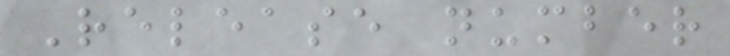Release number
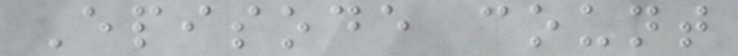Episode count
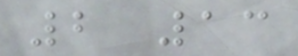2 13
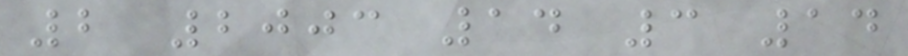2 2003 14 3 14
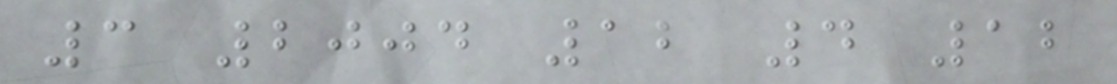3 2004 12 4 12
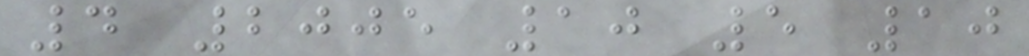4 2005 10 5 10
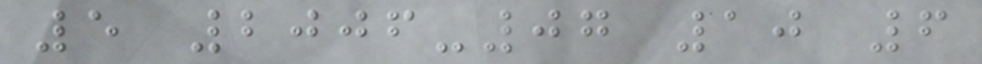5 2006-07 10 6
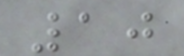10
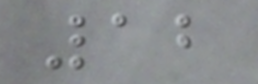12
